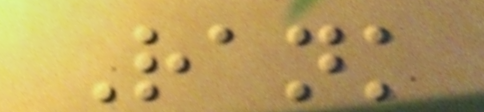Rank
